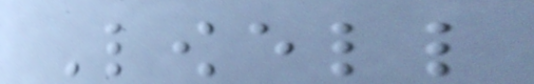Lowell
